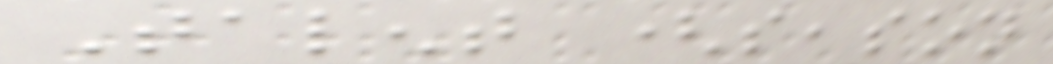Talent (season
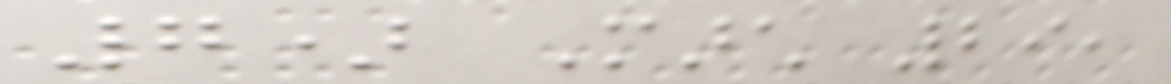7) March 29,
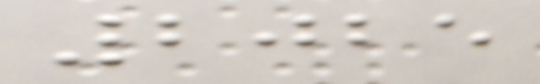2025
